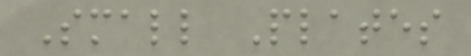Small Plates
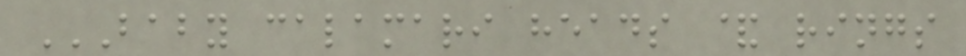BABY CALAMARI HEADS & RINGS
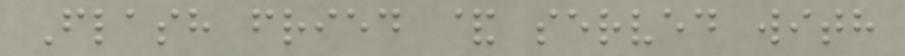Flash fried & served with
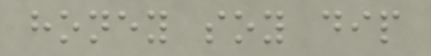honey soy dip
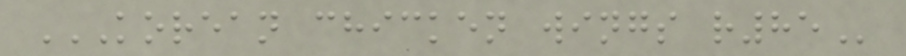KOREAN CHICKEN WINGS R85
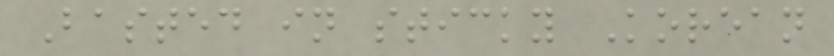Basted in sticky Korean
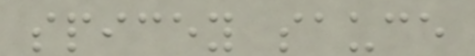spicey sauce
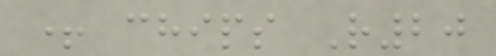+ chips R20
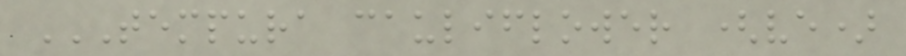TEMPURA CAULIFLOWER (VE)
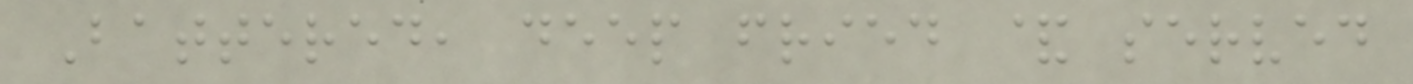Battered, deep fried & served
